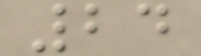24
